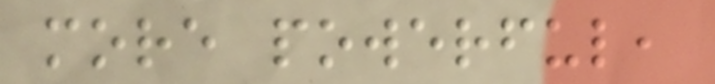more powerful,
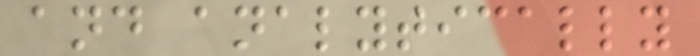and analytically
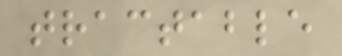tractable
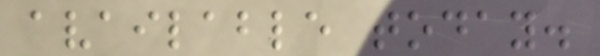available today.
